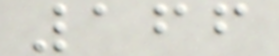166
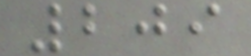209
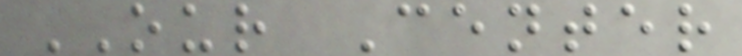OUR Center
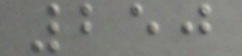250
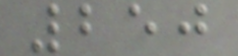250
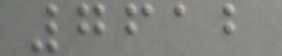7612
